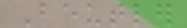Beutler
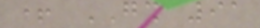+ GSH 91
